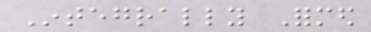Integrally Formed
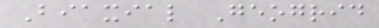Biaxial Geogrid
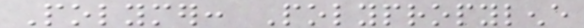Polymer: Polypropylene
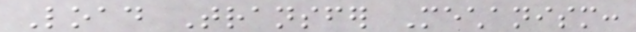Load Transfer Mechanism:
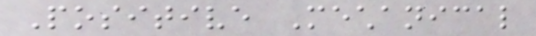Positive Mechanical
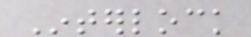Interlock
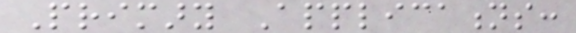Primary Applications:
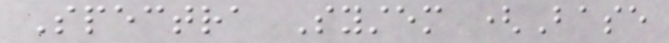Spectra System (Base
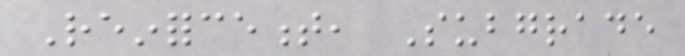Reinforcement, Subgrade
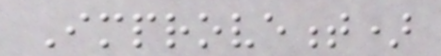Improvement)
